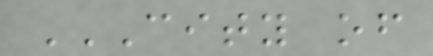CITY OF
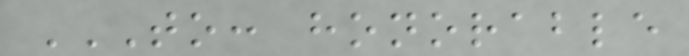TO: HONORABLE
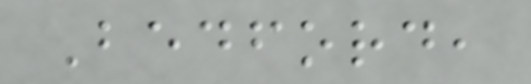Bedford,
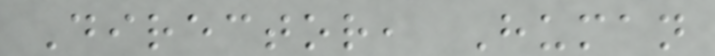Director, Human
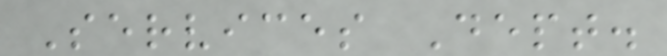Services Dept.
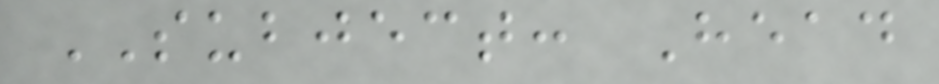SUBJECT: Head
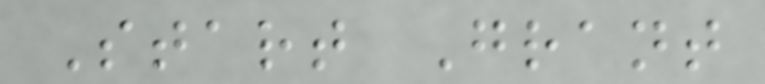Start Grant
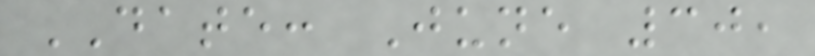DATE: June 30,
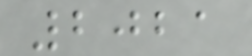2021
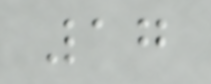17
